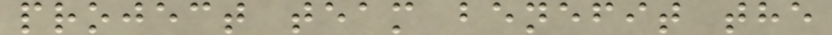project team benefit the
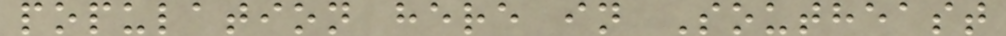population here in Southeast
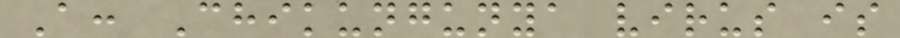A: Chikungunya virus is
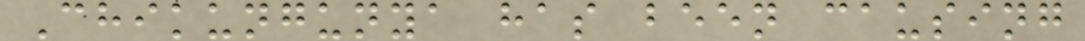Chikungunya has been causing
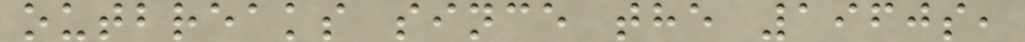outbreaks since the 1960s,
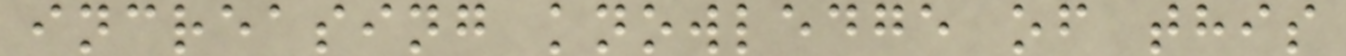increasing knowledge of this
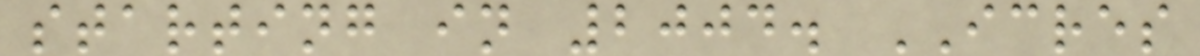starting in 2004. ICRES
